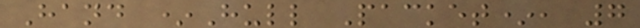Hand *Hull Packet*, 7
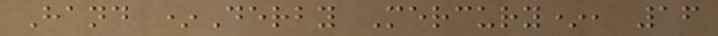Hand *Derby Mercury*, 16
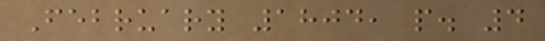February 1804, p. 4
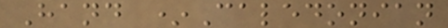Hand *Caledonian
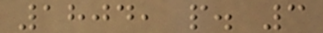1804, p. 3
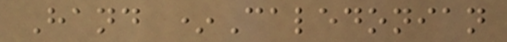Hand *Caledonian
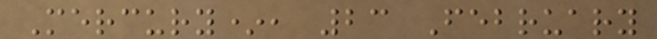Mercury*, 23 February
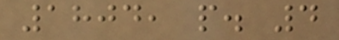1804, p. 4
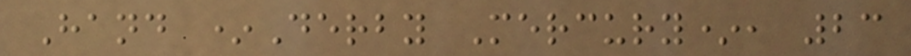Hand *Derby Mercury*, 23
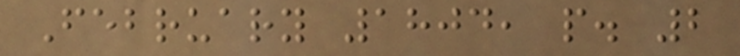February 1804, p. 2
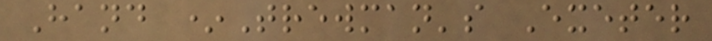Hand *Trewman's Exeter
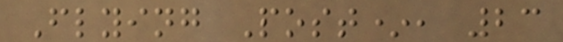Flying Post*, 23
